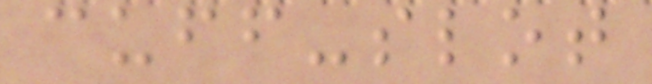cuff-slot
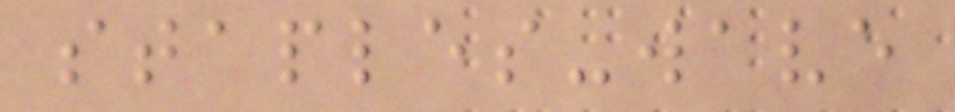staples-wave
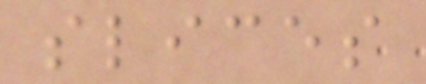slices
